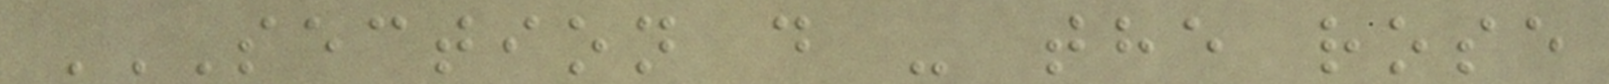SECTION D - THE ROSE
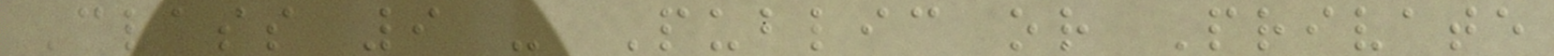Class 9 - Public or Private
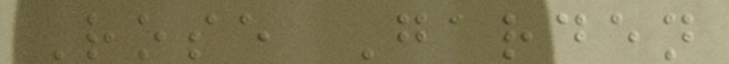Rose Garden
